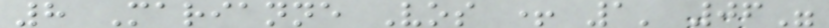8 Marianne Vos + 1' 06"
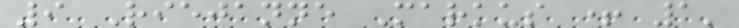9 Riejanne Markus + 1'
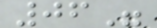06"
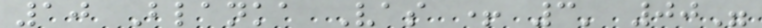10 Blanka Vas + 3' 00"
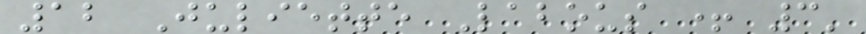12 Juliette Labous + 3'
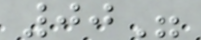00"
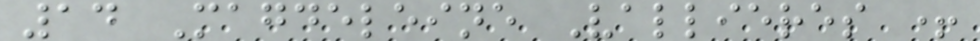14 Magdeleine Vallieres +
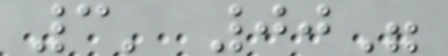3' 00"
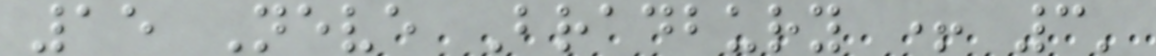15 Neve Bradbury + 3'
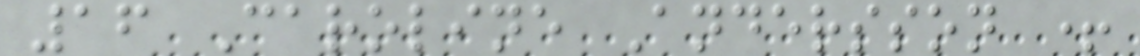16 Caroline Andersson +
